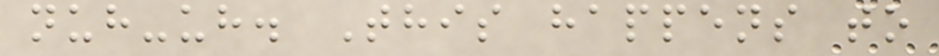nuh-uh. This happens to
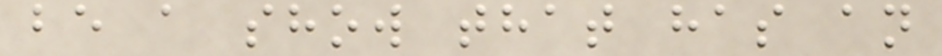be a show that has an
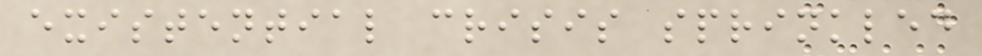existential crisis sprinkled
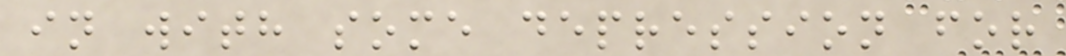in with some depression for
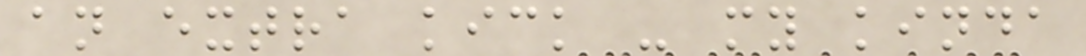an extra kick - my kinda
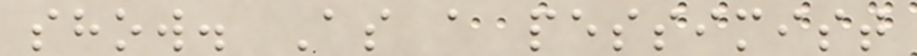show. As a pessimist
